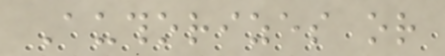Authorizes or
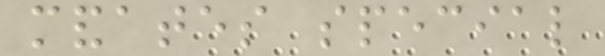mandates special
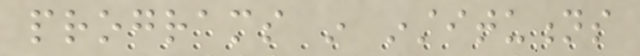programs in institutions
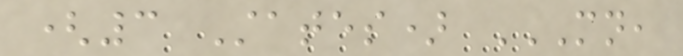(3 States) MN,
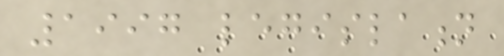1997 legislation
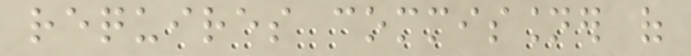requires commissioner of
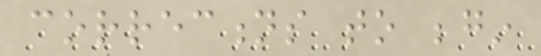corrections to begin
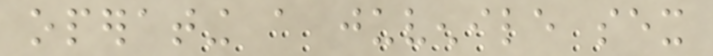operating a juvenile sex
